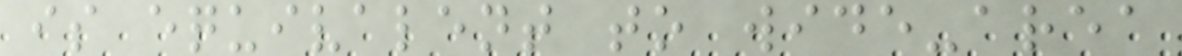is equivalent to wide-area
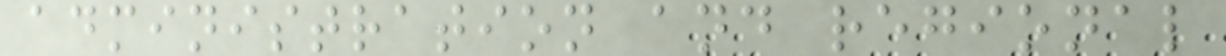administration and regional
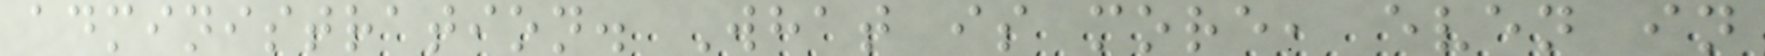administration. What is more, even in
